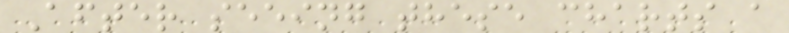After seeing these charts a
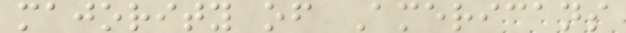majority of Americans
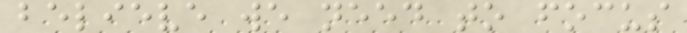believe we need to focus
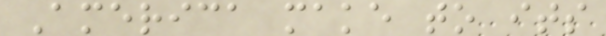America make to its
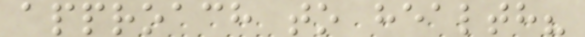approach to health?
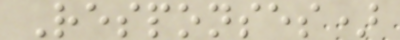Responses)
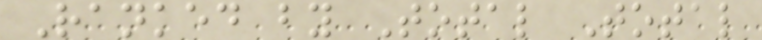Ranked by Total Total
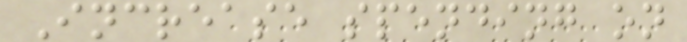Increase spending on
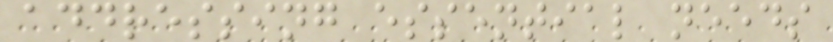addressing essential needs
